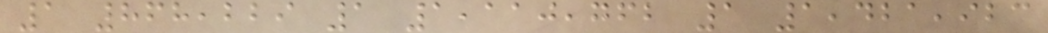1 868,229 1 1,110,762 1 1,421,923
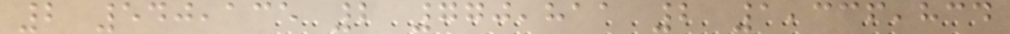2 540,135 2 770,811 2 1,336,834
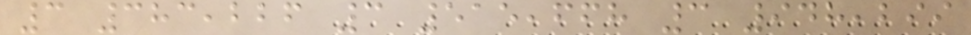3 383,226 3 515,668 3 948,299
